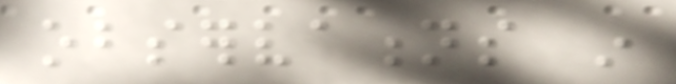observations in
